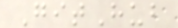GitHub
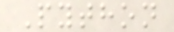Python
